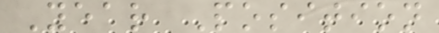Year Position
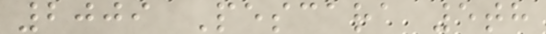2009 Pescara 5th
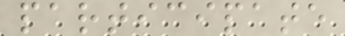participate
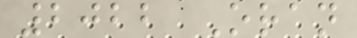2022 Oran
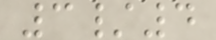3/4
